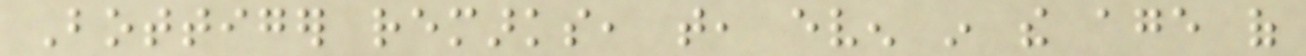Bottiger remarks, that, even in the age of
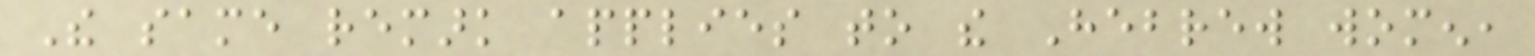The same remark applies to the Hebrew women,
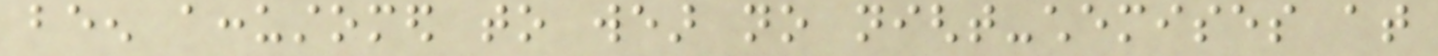been accustomed to wear no night-chemises at
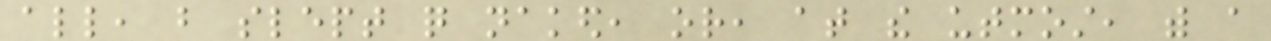all, but slept quite naked, or, at the utmost, with a
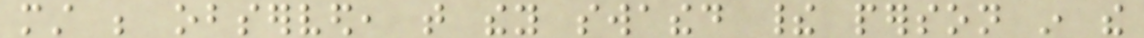must be observed, that they swathed their person in the
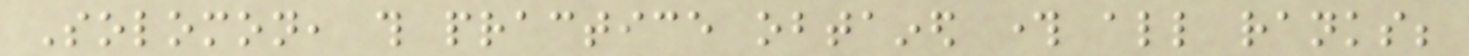Solomon, this practice obtained through all ranks;
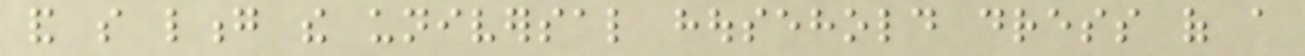and so long the universal household dress of a
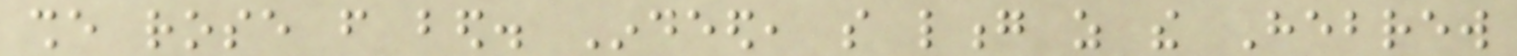she rose from bed. Indeed, so long as the Hebrew
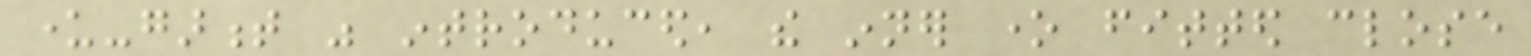under-garment was introduced, the inner one fitted close
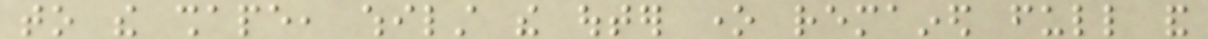to the shape, whilst the outer one remained full and
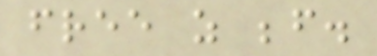free as before.
